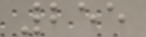255
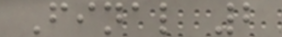Final 2
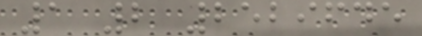1 2 2529645
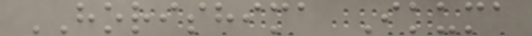HORISHIMA Ikuma
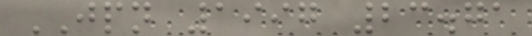JPN 1997 23.71
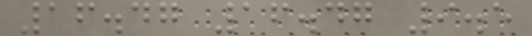16.47 16.47 9.5
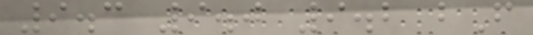9.3 9.0 9.2 bF
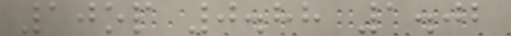10op 0.88 1.02
